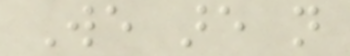We are not
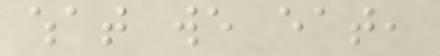what we eat,
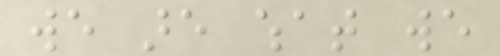we are what we
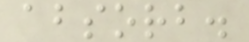absorb.
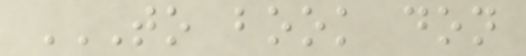TO BOOK DON
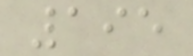195
